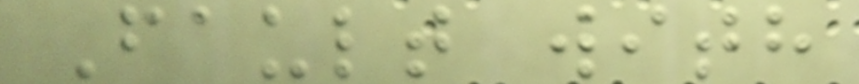Fault with
